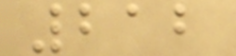212
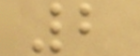2
